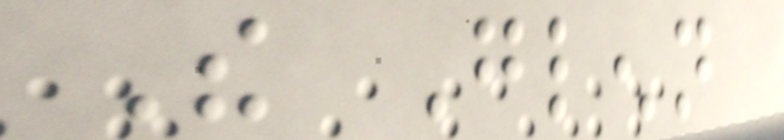The Glenn
